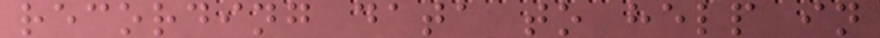recording data to help in
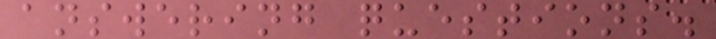answering questions.
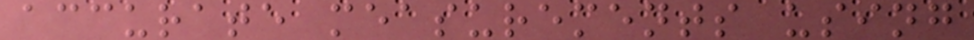accurate measurements using
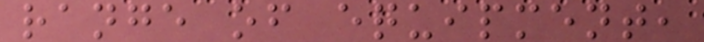range of equipment,
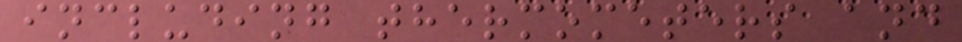including thermometers and
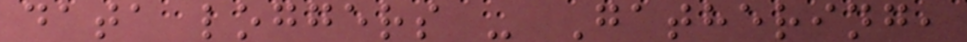data loggers - Gathering,
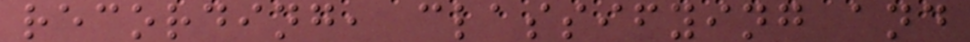recording, classifying and
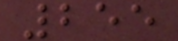255
